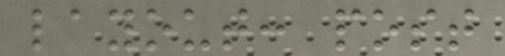layout: post
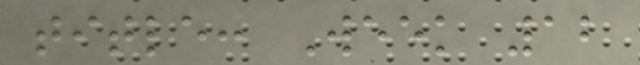title: Week 12
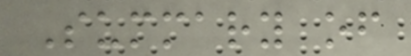Summary of
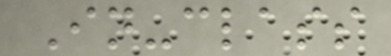In-class
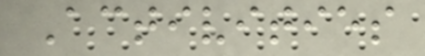Activities
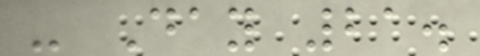- Day 21.
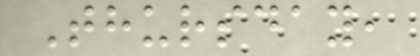Thursday,
